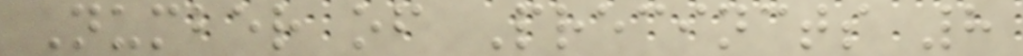Number of Precincts 8
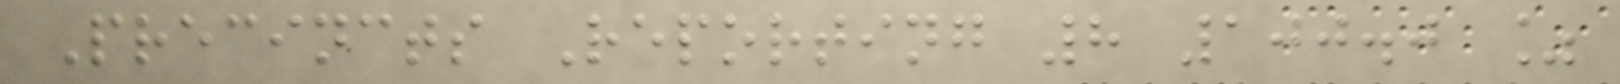Precincts Reporting 8 100.0 %
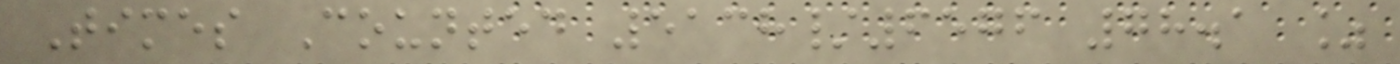Times Counted 5138/6576 78.1 %
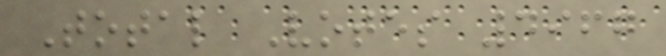Total Votes 4967
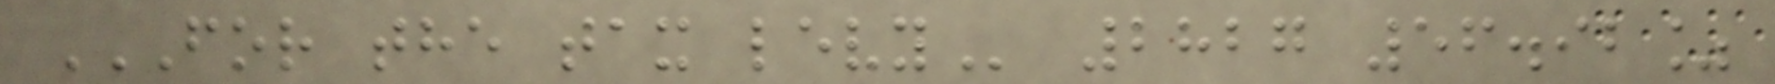FOR THE TAX LEVY 2827 56.92%
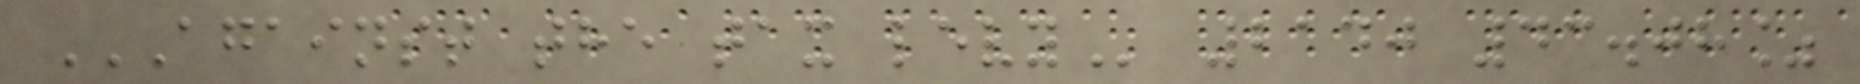AGAINST THE TAX LEVY 2140 43.08%
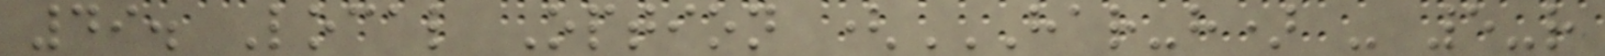49. Local Option (HAR-H) - 5-R
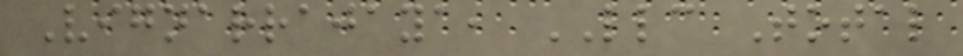Vignarrajaya, LLC Total
